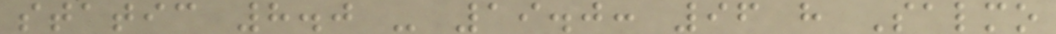static 8.0 - 19.0: 96 h Salmo
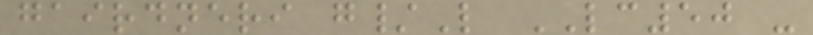gairdneri g/L LC50 -
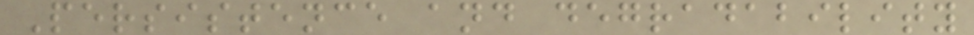Persistence and degradability
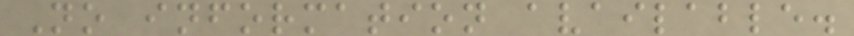No information available.
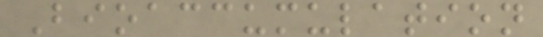Bioaccumulation
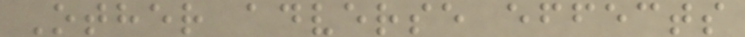Other adverse effects
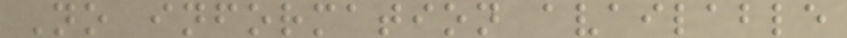No information available
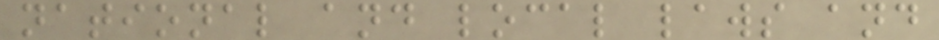national and local laws and
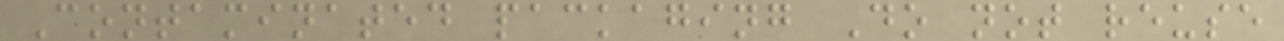Contaminated packaging Do not reuse
